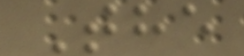The
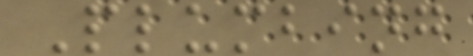Plumbing
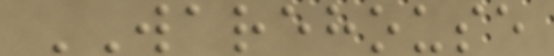WAREHOUSE
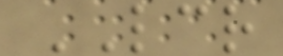LCR
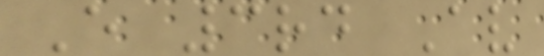E 3rd Av
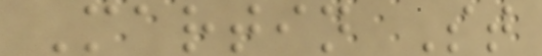Martin St
